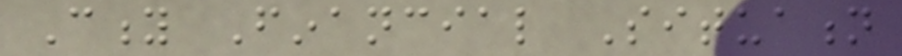City Financial Situation
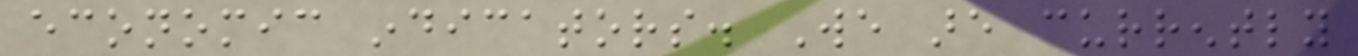economic indicators. We are currently
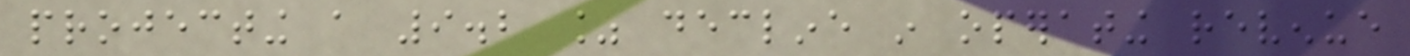projecting a 9.2 % decline in operating revenue
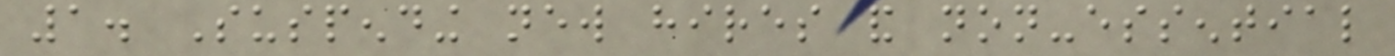1. Suspending new hires and non-essential
